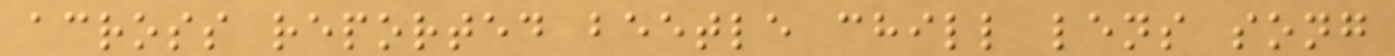across reported beetle chill lens song
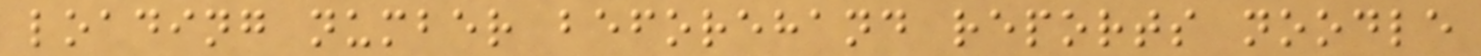loading number beforehand reports noodle
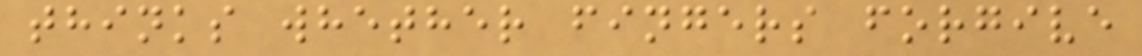thinks whether fingers forgive
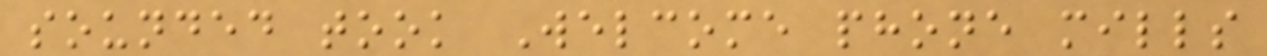sounded took Welcome phone mills
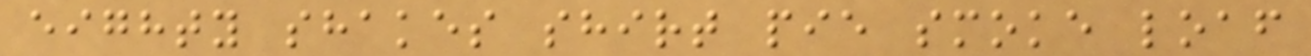eighty shakes shirt pie smoke loaf
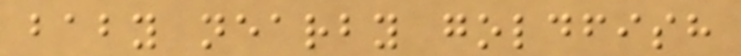baby nearby goldfish
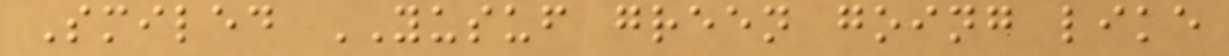Smiled YUSUF green going like
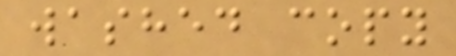washed copy
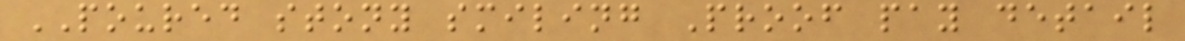POURED stony smiling Proof pay detail
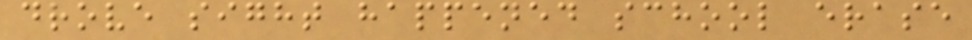drove sight happened school erase
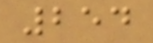254
